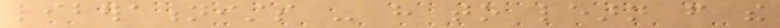liberationists - have to learn from the
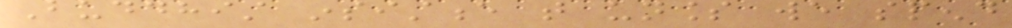Buddhist insistence that unless we spend
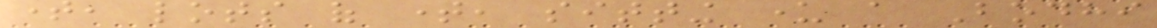time, lots of time, sitting under a Bodhi
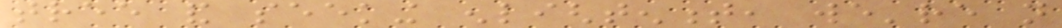tree and seeking enlightenment, we're not
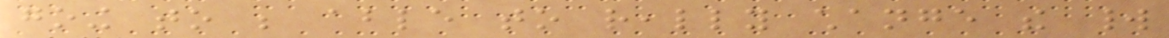going to be able to really change the world
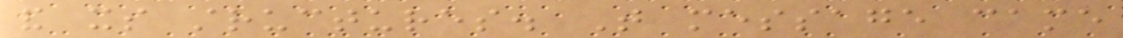and its structures. That message came
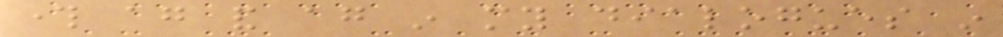through again and again in my dialogues in
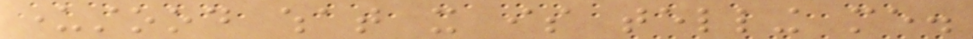understood what it is telling me.
